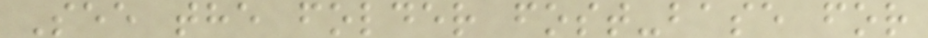See the folder fost-base for
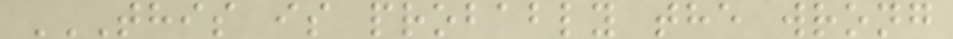THIS IS PROBABLY THE WRONG
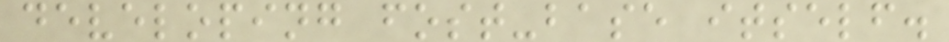developing fost-base itself.
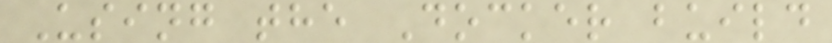Using the Docker build
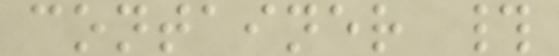container #
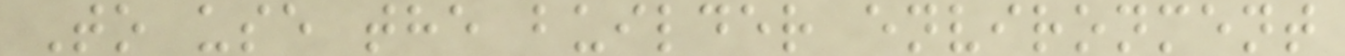To use the builder environment
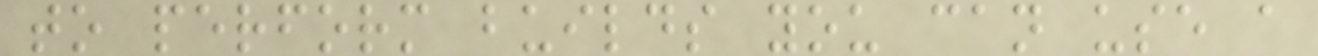to perform builds you can use a
